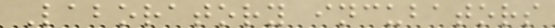Laboratory incubators
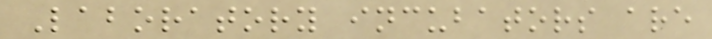Laboratory incubators are
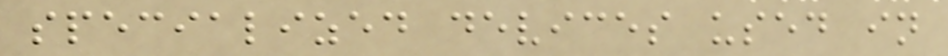specialized devices used in
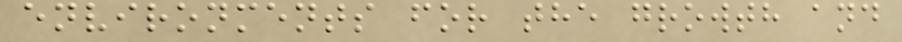environments for the growth and
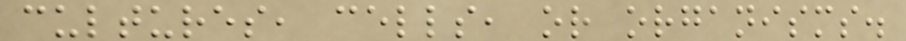cultures, cells, or organisms.
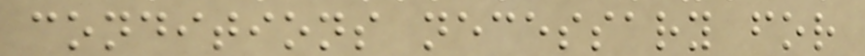conditions necessary for
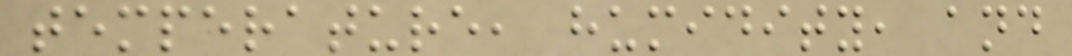temperature, humidity, and
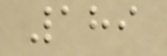189
